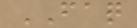FAQ
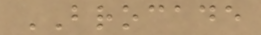BROCADE
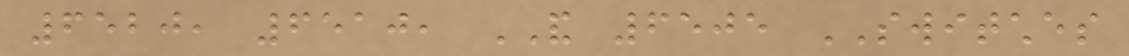6520, 6510, AND 6505 SWITCHES
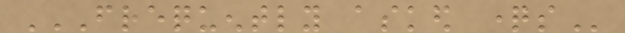FREQUENTLY ASKED QUESTIONS
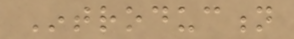Introduction
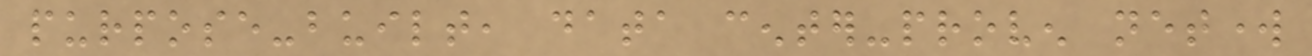purpose-built, data center-proven network
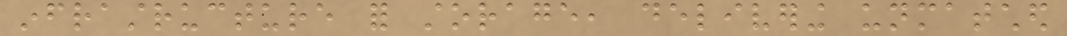infrastructure for storage, delivering unmatched
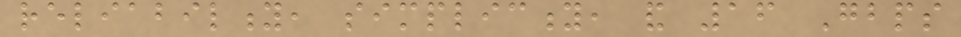reliability, simplicity, and 16 Gbps
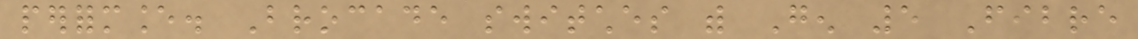performance. Brocade switches with Gen 5 Fibre
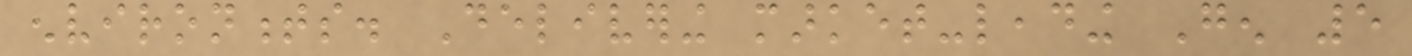environments. Delivering market-leading Gen 5
